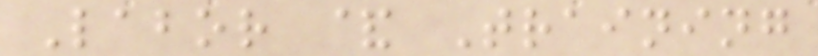Labor & Training
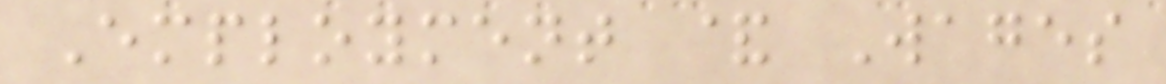Employment & Wages
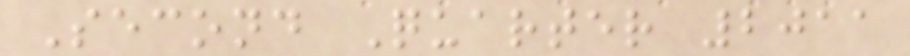Second Quarter 2011
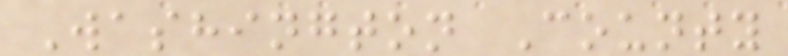Washington County
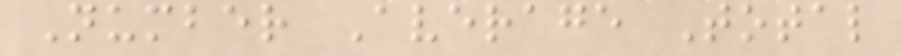Number Average Total
